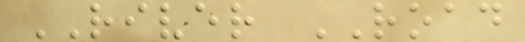RIVER ROAD
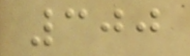300
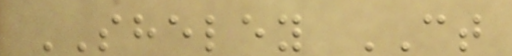SHELEY CT
